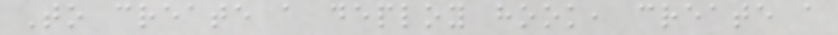To create a deploy hook, create a
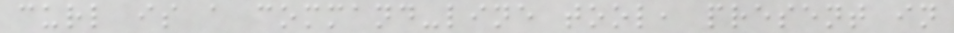curl is a command-line tool, present in
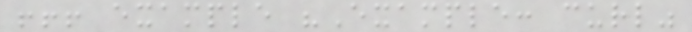!!! example "Example: curl"
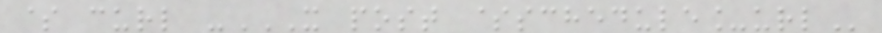$ curl -X POST $SCHEDULE_URL
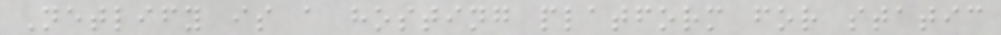Netlify is a hosting platform for static
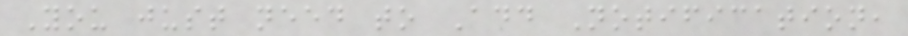You just need to Add Notification,
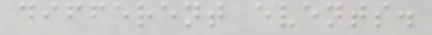different events.
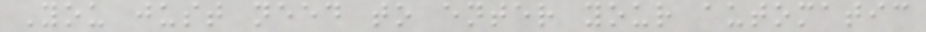You just need to enter your automatic
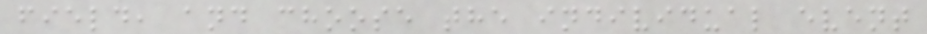field, and choose the individual event
